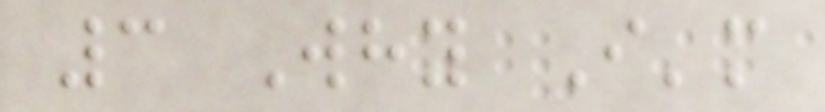3 Why I'm
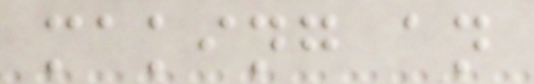making an
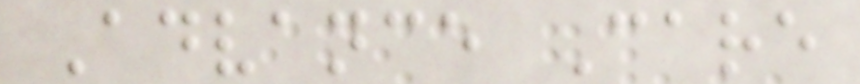Advance Care
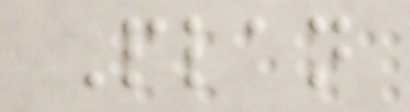Plan
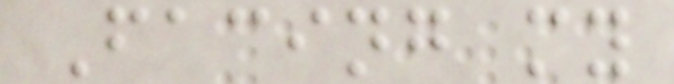Facing my
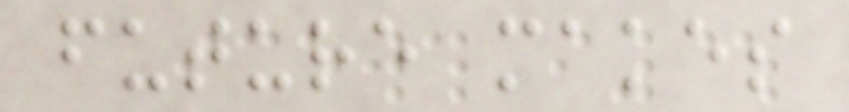future makes
